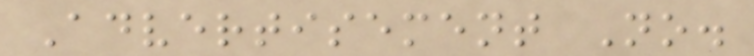Advertisement No.
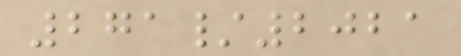271/2021
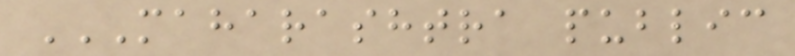MAHARASHTRA PUBLIC
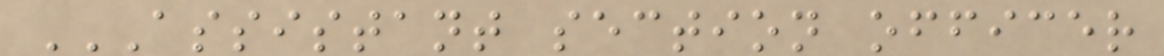ASSISTANT SECTION OFFICER
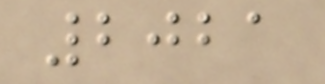2021
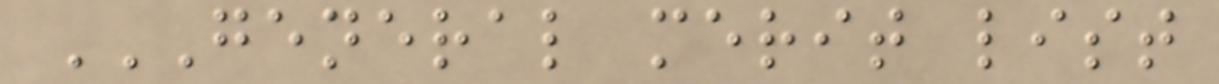GENERAL MERIT LIST
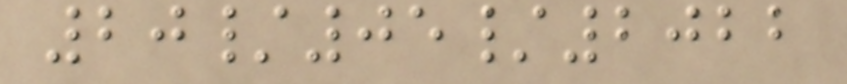20/05/2022
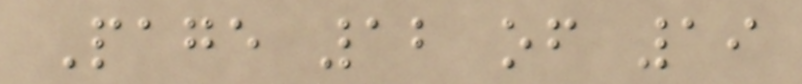Page 12 of 19
